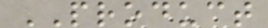PRODUCT
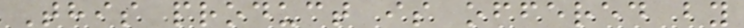This product is offered by
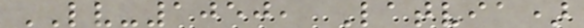LV-1050, Latvia)
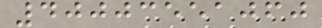40003551060
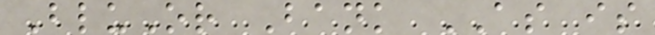BluOr Bank AS is
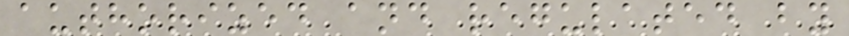authorized and regulated by
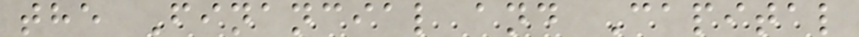the Financial and Capital
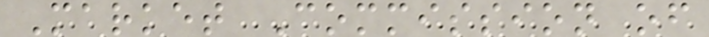Market Commission of
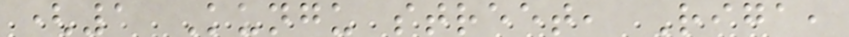(1 Kungu street, Riga,
